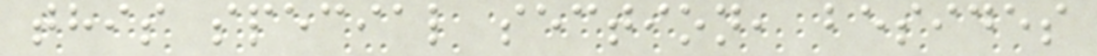this special section, besides
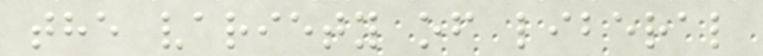the variety of liberal
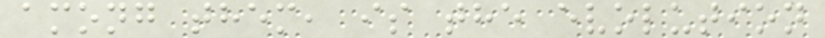among them, is the evolution
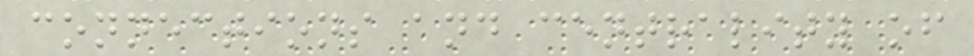connections and centrality of
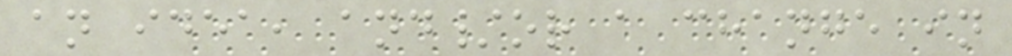an idea, and/or a change in
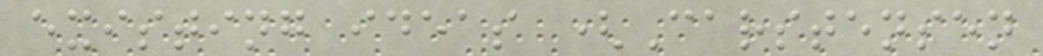existing ideas (Carstensen
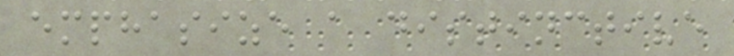emphasize a distinctive
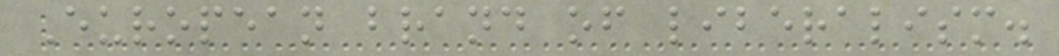European brand of liberalism.
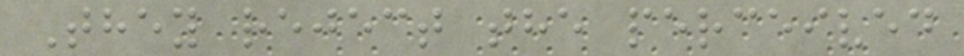They reject the perceived
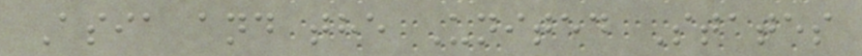Asia and the United States
